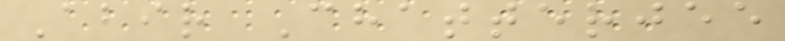Abir Chatterjee
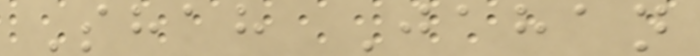Shah Jahan
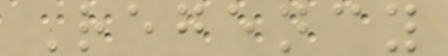Regency
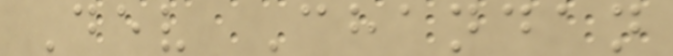Dev Chandan
